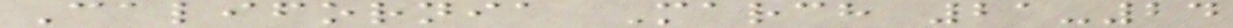California March 21-24
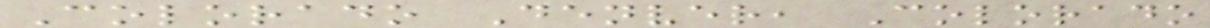Colorado Denver, Colorado
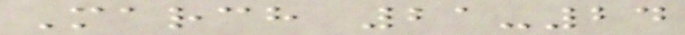March 21-24
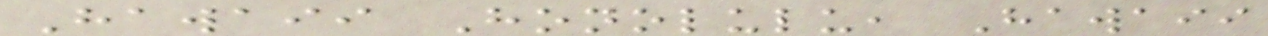Hawaii Honolulu, Hawaii
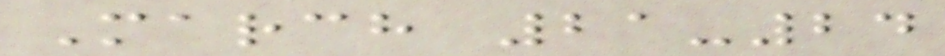March 21-24
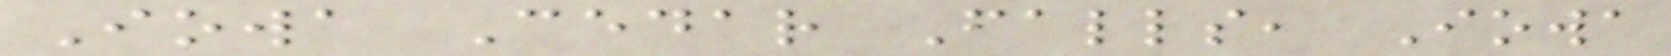Iowa Cedar Falls, Iowa
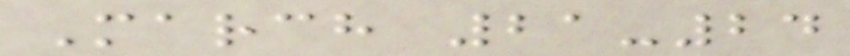March 21-24
